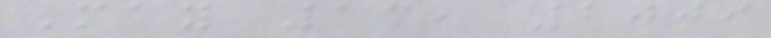May 13, 2009
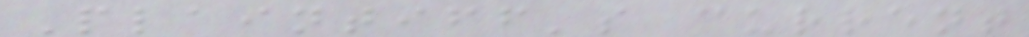Plaintiff's current
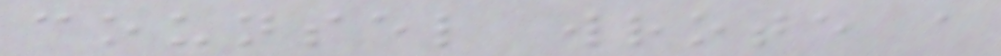counsel wrote a
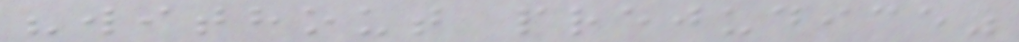"without prejudice"
